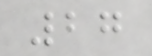27
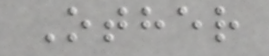Other
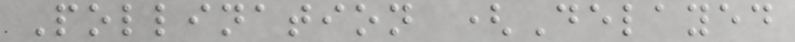Pollination (Delayed
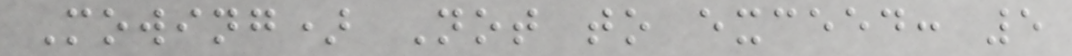Mowing) Not to exceed: 5
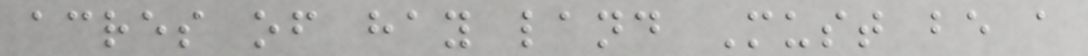acres of hay land Must be a
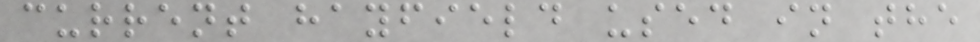current hayfield used in the
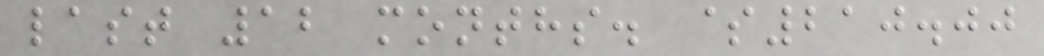last 12 months. $210.00
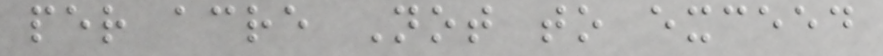per acre Not to exceed
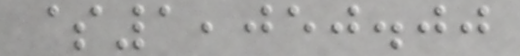$1,050.00
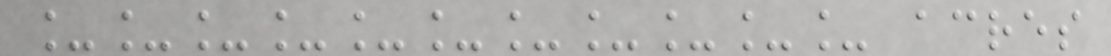___________ acres
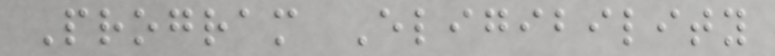Program Eligibility
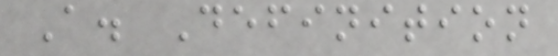A. Definition
